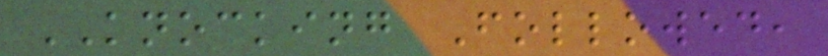KNOCKING Followed,
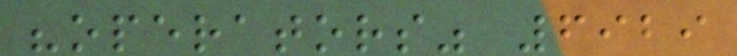"operators" 6929
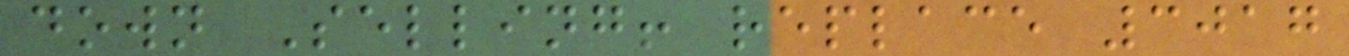down Selling! replace 3017
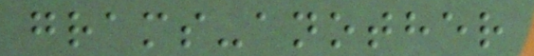grams-another
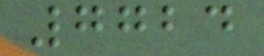7724
